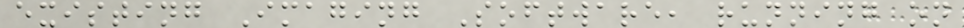existing Imaging Software, running on
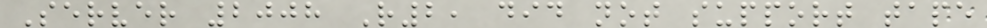Server 2008 R2, did not support tape
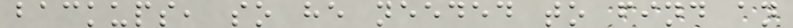backups, so he needed to find an
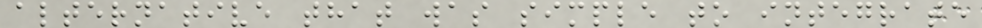alternative that was simple to integrate
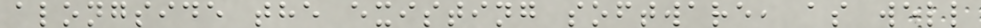alongside the existing software, as well
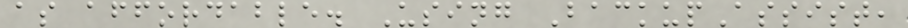as affordable. Using BackupAssist,
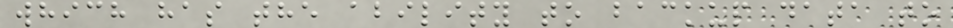which has the ability to backup data to
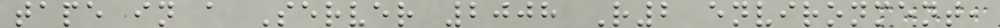tape in a Server 2008 R2 environment,
